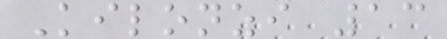Kilonzi 13
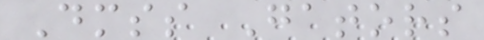Dmss Gators
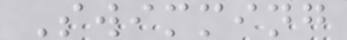Swimming
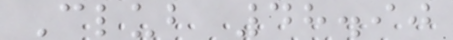Club 48.90
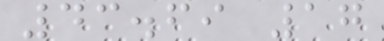43.69 17
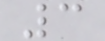3
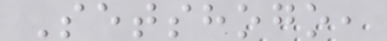Setshogo,
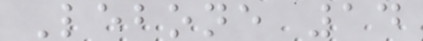Lebone 14
